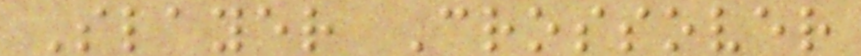Slayer Crossover
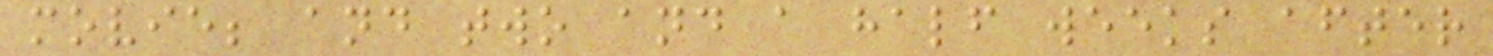movie; and two and a half weeks after
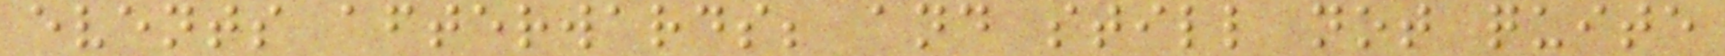events afterwards; and still not quite
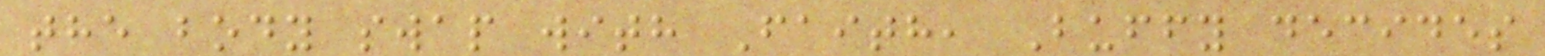the body swap with Faith, Buffy decides
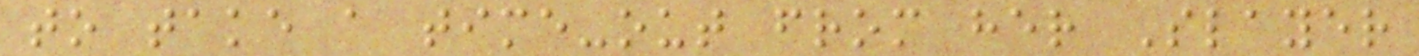to take a time-out from her Slayer
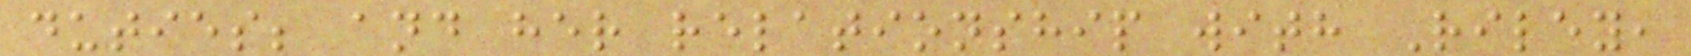duties; and her relationship with Riley,
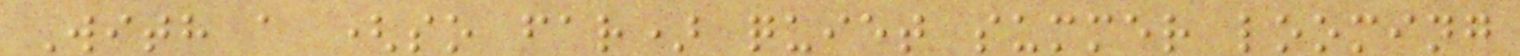With a (so far) quiet summer looming
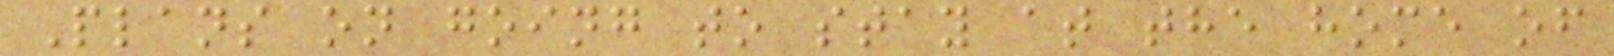Plans on going to stay at the home of
